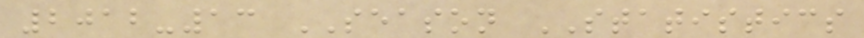2012-13 SEASON STATISTICS
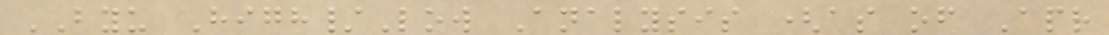BYU High/Low Analysis (as of Apr
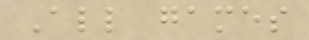All games
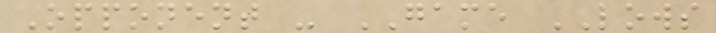Opponent - GAME LOWS
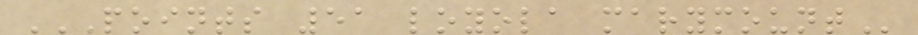POINTS 51 LOYOLA MARYMOUNT
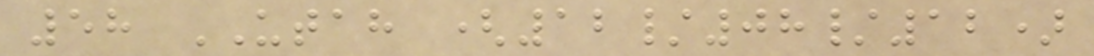58 UTAH (12/08/12)
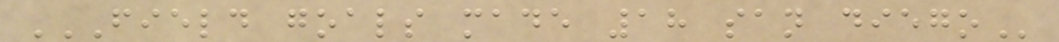FIELD GOALS MADE 18 SAN DIEGO
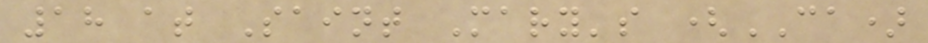18 at Saint Mary's (CA)
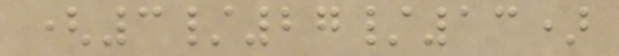(3/27/13)
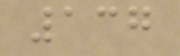137
